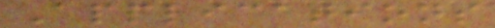Applications
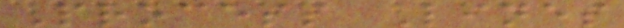Process Lines
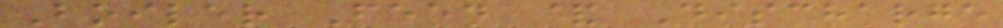Boiler Feed & Discharge
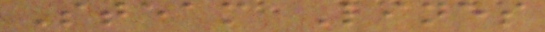Steam Lines
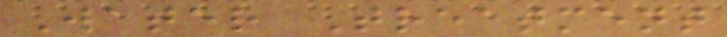Water Treatment
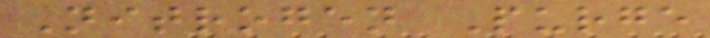Nitrogen Purge
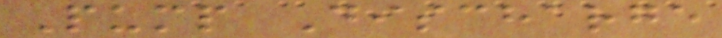Pump Discharge
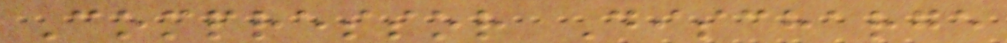Compressor Discharge
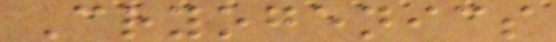Cryogenics
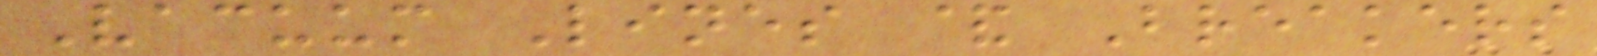Vacuum Lines & Breakers
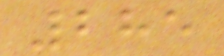285
